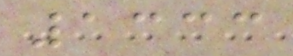1333
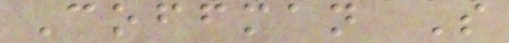Coffman S
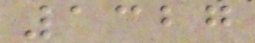1327
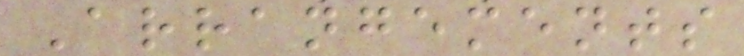Arrangements
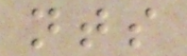nts
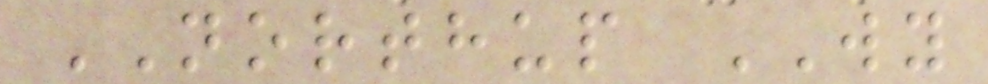NORTHUP WY
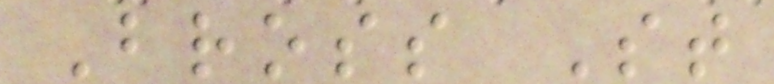Bross St
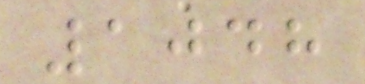1048
